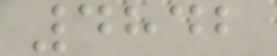4842
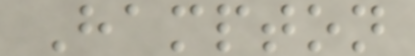Hampton
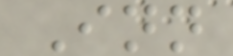Inn
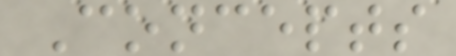Concepts
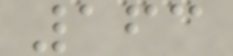163
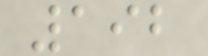192
